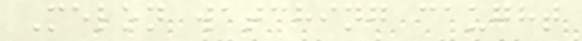Melon watching caught
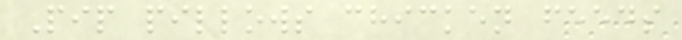Pip pillows chicken feeds
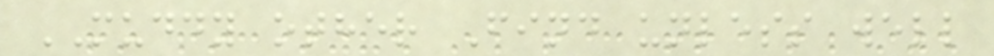MUDDY other Find unless well
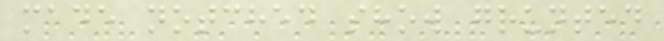made notched show grunted
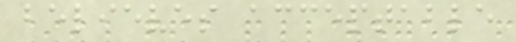believes acceptable
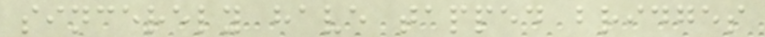sincerely have tapped bridges
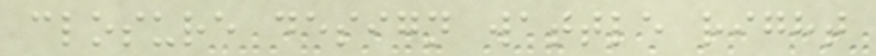closure design wattle right
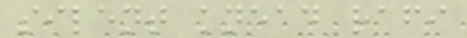silent knead rafi
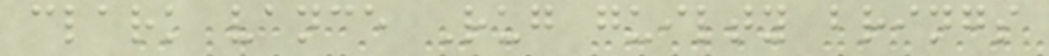clark vance Rug guilty brings
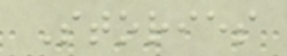Stories
